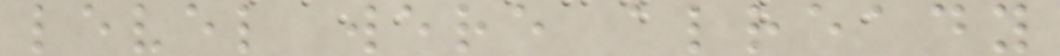level were already
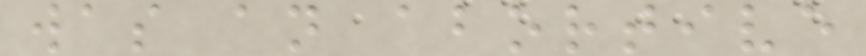was an abortive
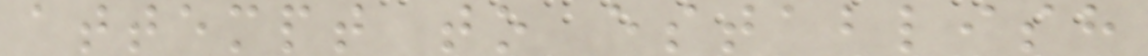attempt to establish
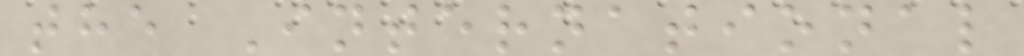the International
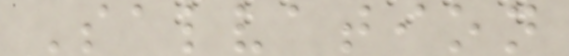Salvation
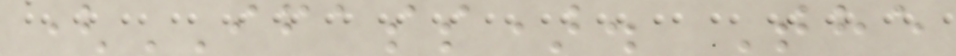(IFASS). The
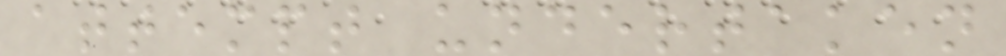attempt undertaken
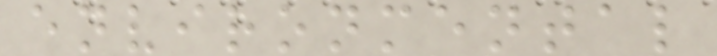environmental
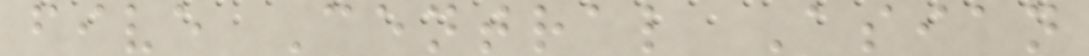five Central Asian
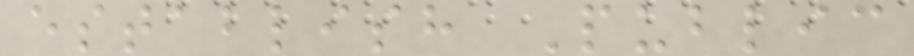establish Public
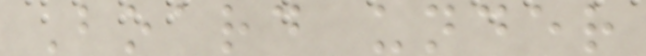Board under
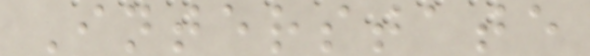Interstate
